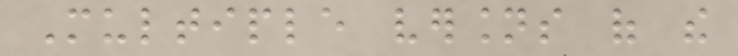Multiple versions of the
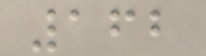162
